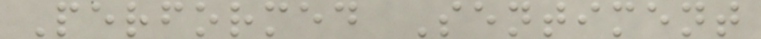Performed Sentiment
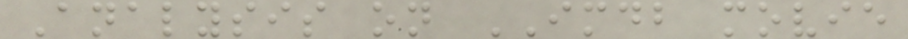Analysis on IMDB movie
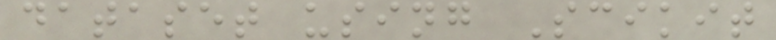dataset using Scikit
